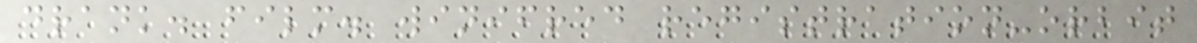drank. film. winifred registration-orbit
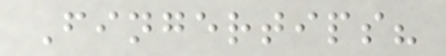Fingertips?
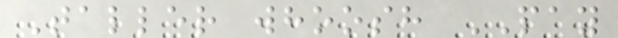Taller whoosh PAY
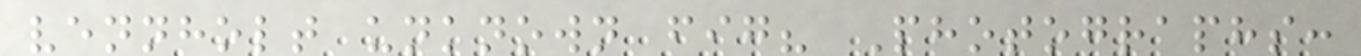vennholt unknown fig? Photographs:
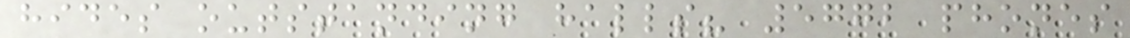hides outstanding halls? 5772 phones
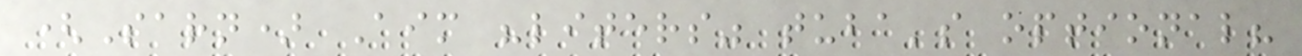(Sarn) Aim "liters" tuba's optional?
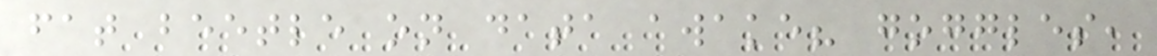fat beetle on data awake? goggles,
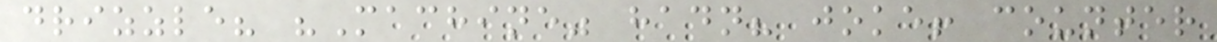drizzle? "Machine" hadn? joke! counter
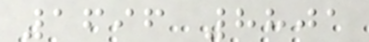1696 8801
